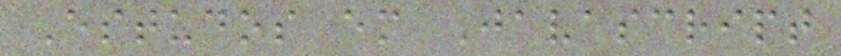Estudos em Javascript
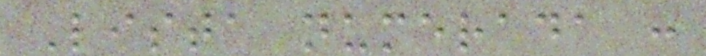Lista numerada :
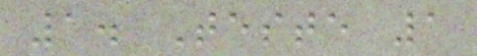1. Teste 1
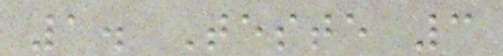1. Teste 3
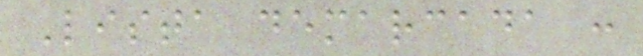Lista demarcada :
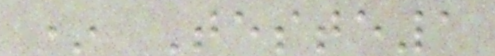* Teste1
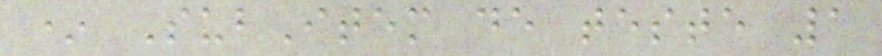* SubItem de teste 1
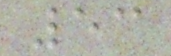53
